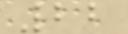22
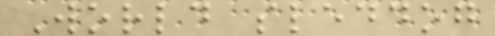World sleddog
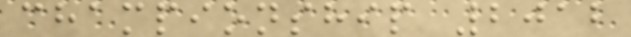championship 2012
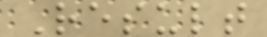Result
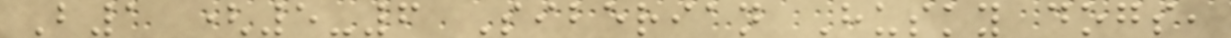B1 (5-6 Siberian Husky dogs,
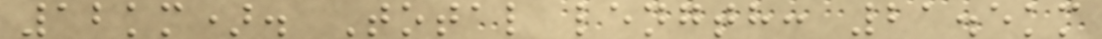12km). Total length: 21.5km
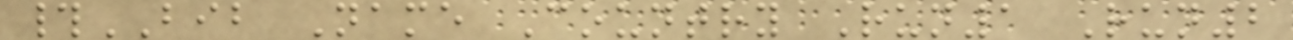#BIB Name Country Run1 Run2
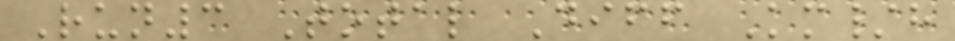Run3 Total Diff Km/h
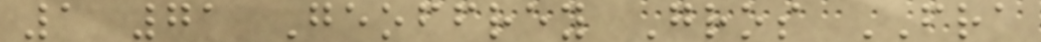1 71 Geoffrey Gros FRA
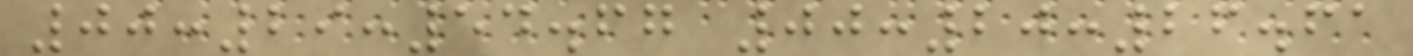00:29:54.67 00:20:26.61
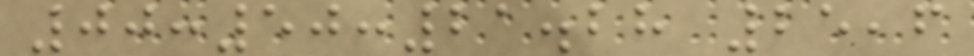00:50:21.28 25,6
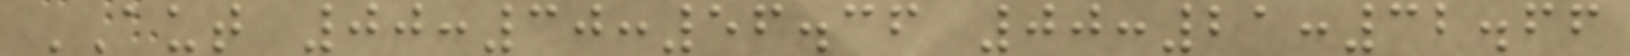AUT 00:30:56.36 00:21:32.66
